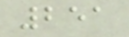251
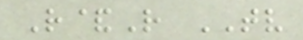R&R TV
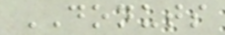DONUTS
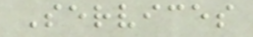Services
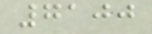7100
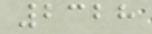2328
